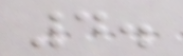4.
